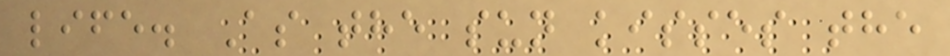life. As the sun kisses the
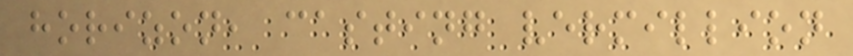horizon, casting vermillion
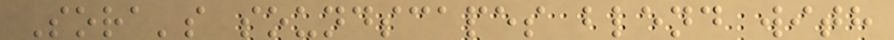Sora's soundscapes blend with
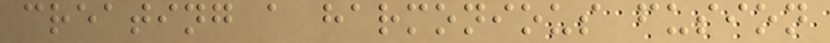creating a harmonious fusion
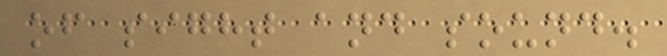of sight and sound.
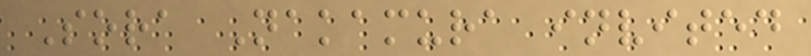Sora Nakamura invited
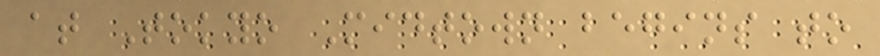at Tokyo Midtown begins to
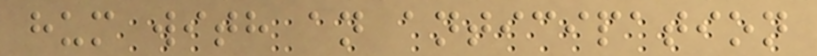hum with an anticipation
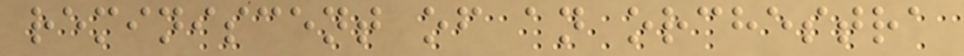reminiscent of an orchestra
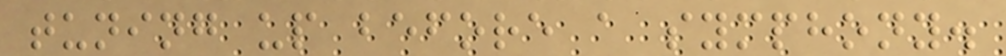tuning up before a symphony.
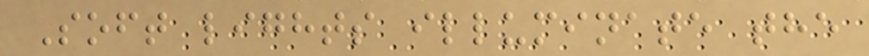Soft lights illuminate the
